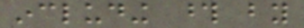including those by
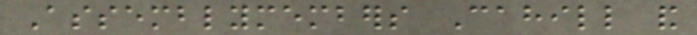Assemblymembers Cahill and
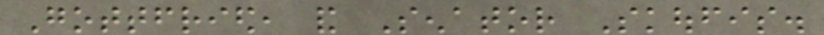Gottfried, and Senator Skoufis.
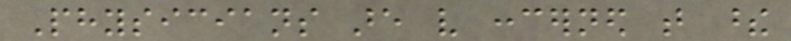Physicians are very concerned that these
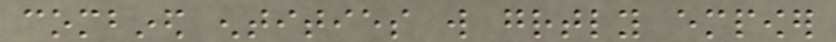combined entities will greatly empower
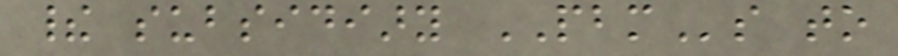their subsidiary PBMs to
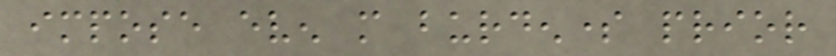impose even more burdensome prior
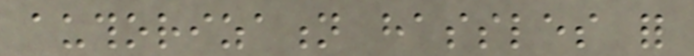authorization hassles for
